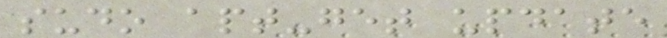sudo apt-get update
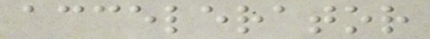accelerator
